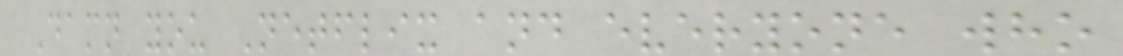Damn you Netflix and everyone who
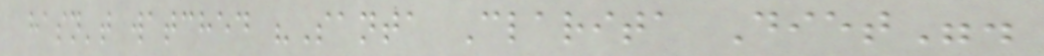hasn't watched "Santa Clarita Diet".
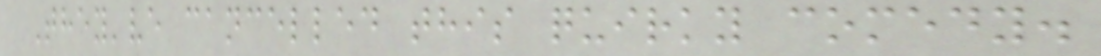They've cancelled this quirky comedy.
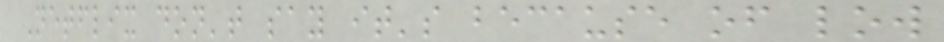Netflix don't say it's because of low
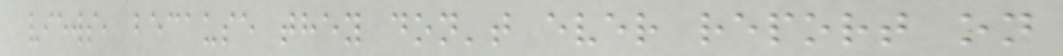views, because they don't ever report on
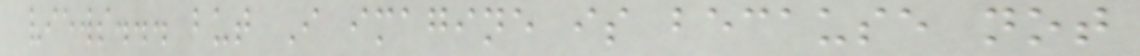views... but I imagine is because not
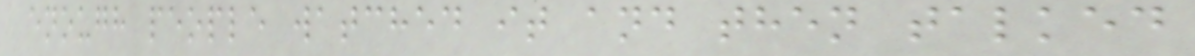enough people watched it and then talked
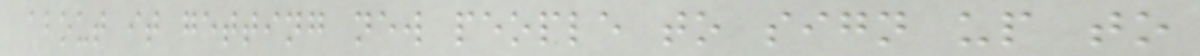about it getting new people to sign up to
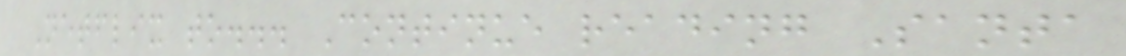Netflix to... Continue reading Santa
